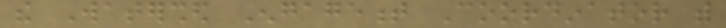the Watershed Engagement Coordinator with
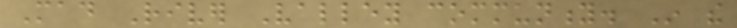Mad River Valley community. In the
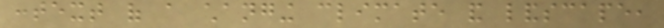context of a changing climate and landscape,
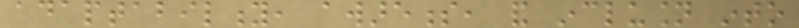adaptability, awareness, and inclusion into
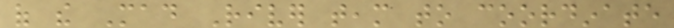of the Mad River team to coordinate
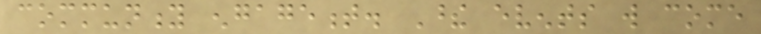community engagement. These events will come
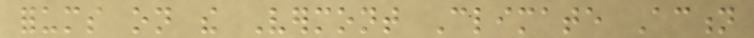forums on the Vermont Climate Action
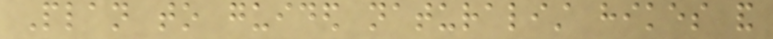Plan to guided naturalist hikes and
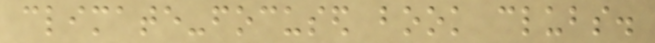climate-focused book clubs.
